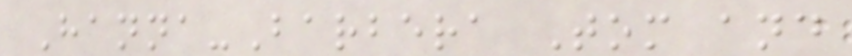Hanna-Barbera Tom and
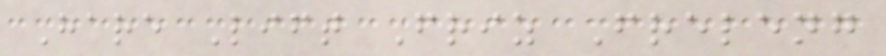Hare Lift Friz Freleng
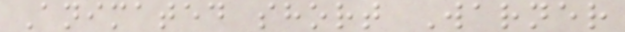Animated short Warner
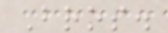Bros.
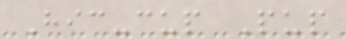Hic-cup Pup
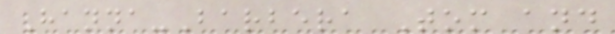Hanna-Barbera Tom and
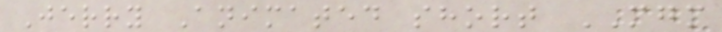Jerry Animated short MGM
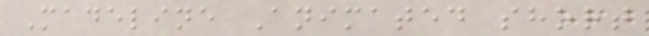Madeline Animated short
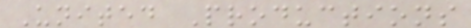United Productions
